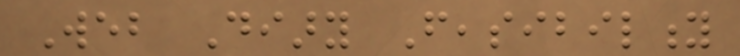Web Diary Feasibility
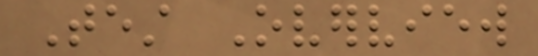Test Overview
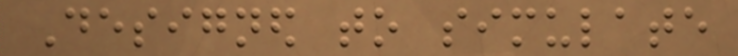Designed to simulate
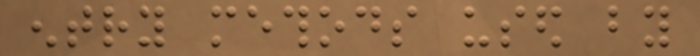entry methods used by
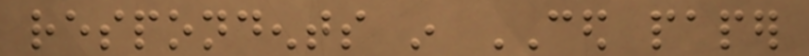respondents in CED paper
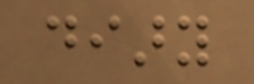diary
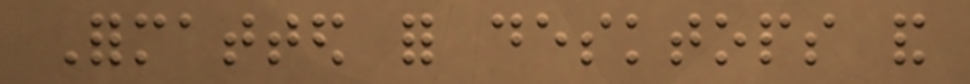Formatted for desktops and
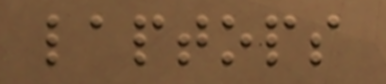laptops
